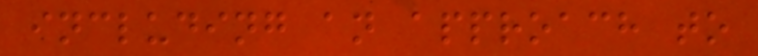including an approach to
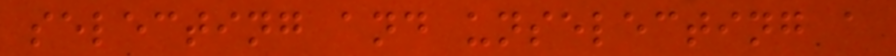selecting and unselecting a
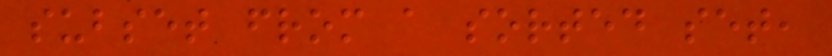subset from a sorted set,
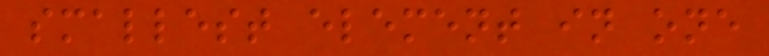smallest element in one
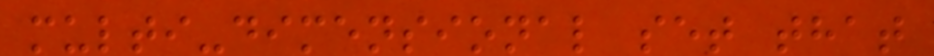multi-dimensional set that
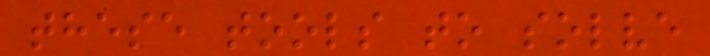these tools to solve
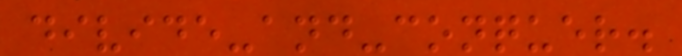divide-and-conquer.
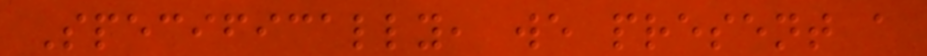Specifically, we present a
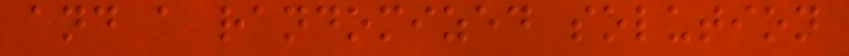and a randomized solution
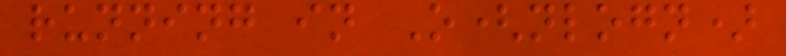running in O(nlogn)
